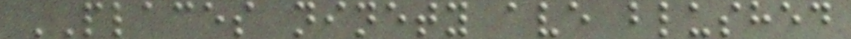PLACES ninety ave blushed
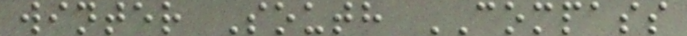winter South COMPASS
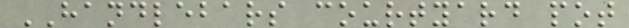HANDLEBARS courtyard pot
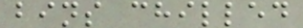bins chilled
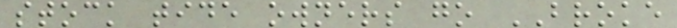stock tide owners go BROKE
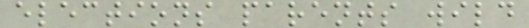elections parents wild
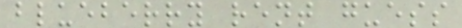blueberry rent guess
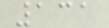131
